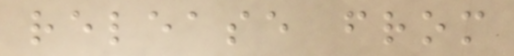release from
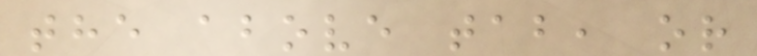the above tab, or
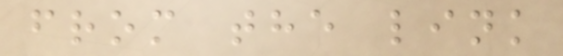from the link
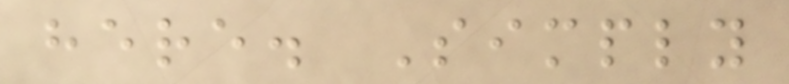here. Simply
